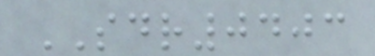SDR0403
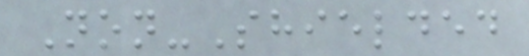Non-Shielded
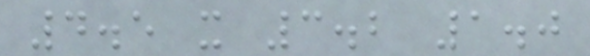4.5 x 3.2 1.0
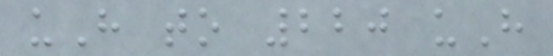uH to 220 uH
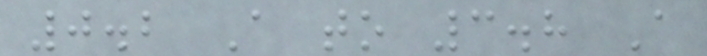0.2 A to 3.8 A
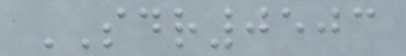SDR0503
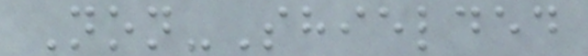Non-Shielded
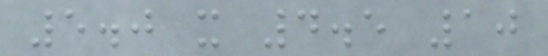5.0 x 4.5 10
